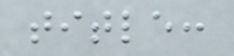title:
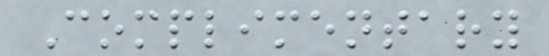Complimentary
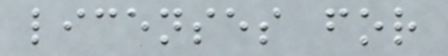licenses for
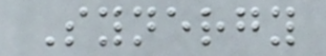Synergy
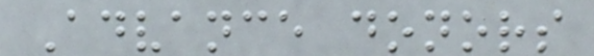Advance donors
